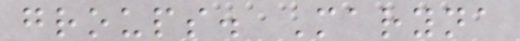groups. Maryna
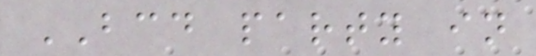BCD party in
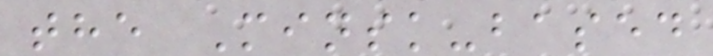the Minsk-based
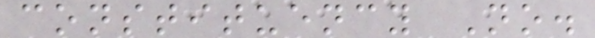constituency No.
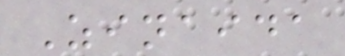Zinaida
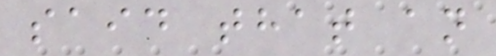said that an
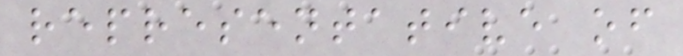representative of
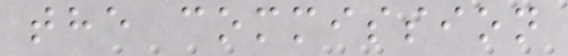the commission
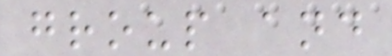group and
